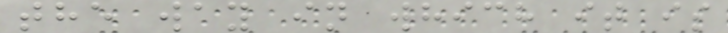the way in which it is
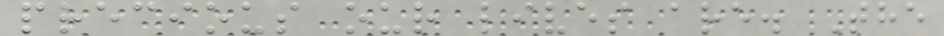precious our lives are. The
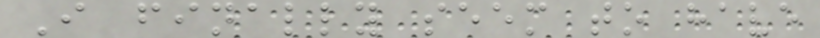I finally seem to have
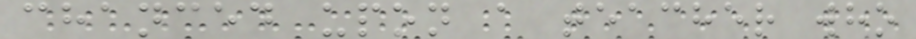chanced upon a teacher who
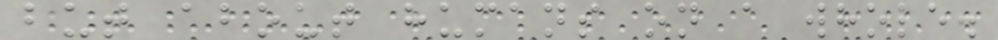but about humans on a whole.
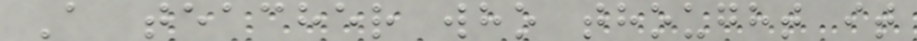A teacher who thought it
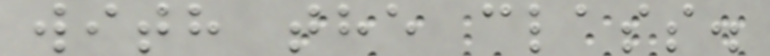with the class.
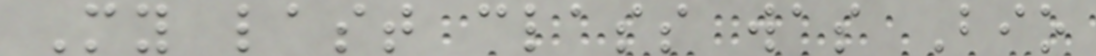My last class was Bio
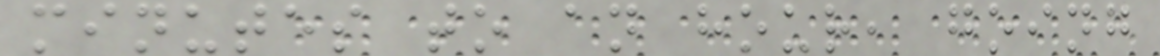minutes to an hour, going
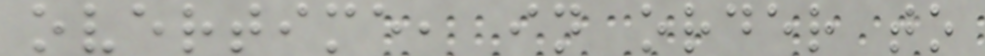overtime, in order to
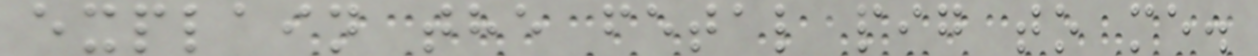explain the fetal pig to me.
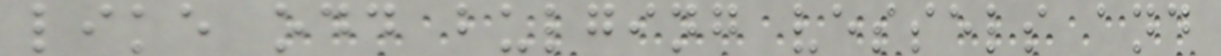like odd bulging vessels and
